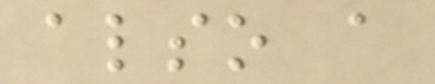also a
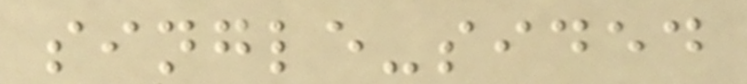single-sided
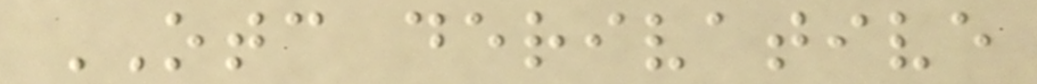OTC derivative
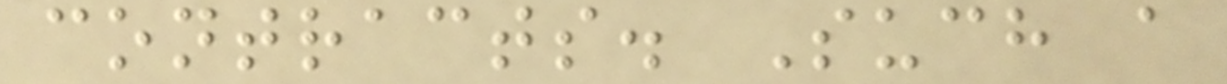contracts. Such a
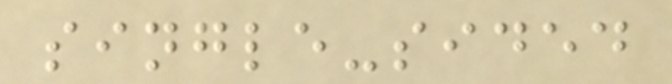single-sided
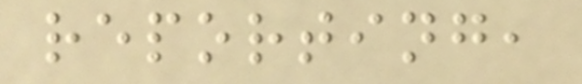reporting,
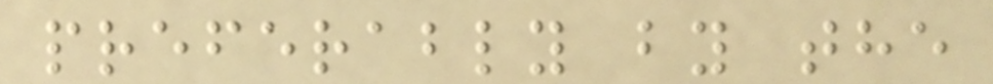preferably by the
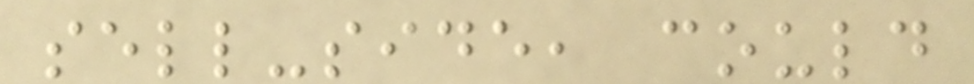sell-side, could
